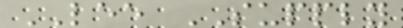LEE SUPPLY
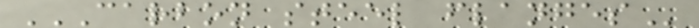CARBON STEEL FLANGES
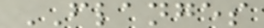FLANGES
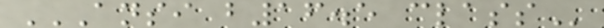ANSI B16.5 CLASS
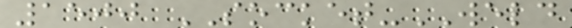1500 SOCKET-WELD
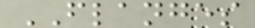FLANGES
